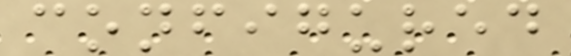configured
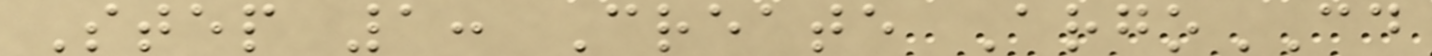Step 1: Create ArgoCD
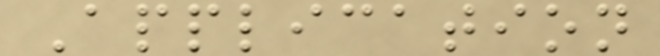Application
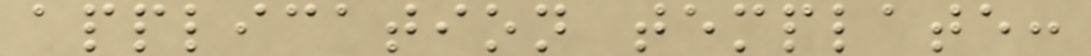application template:
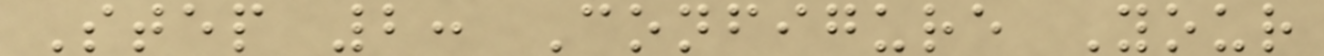Step 2: Configure Your
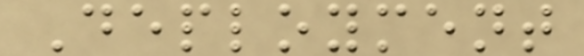Deployment
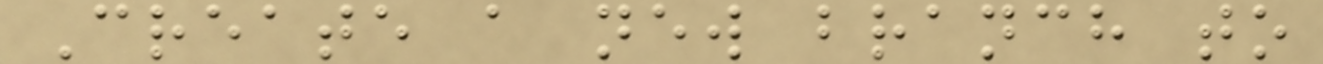Create a new branch to
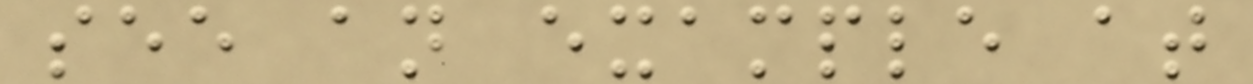see an example at
